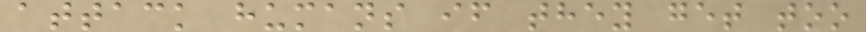attack humans if they get too
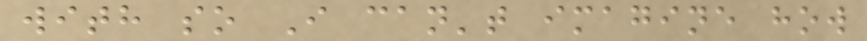with so I can't imagine how
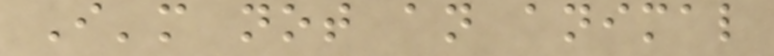I'm not an animal
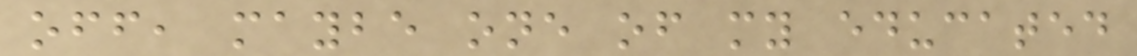off, maybe one of my educated
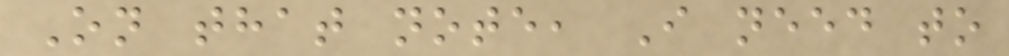On that note, I need to
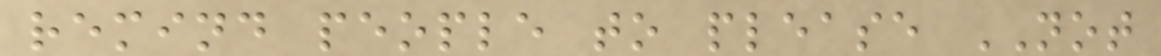remind people to please NOT
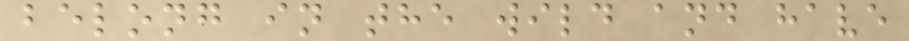belong in the wild and have
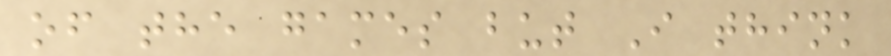of the games but I think
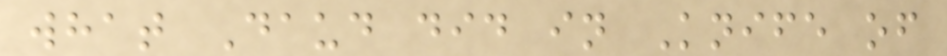what Daud did in Knife of
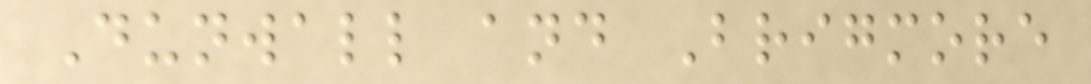Dunwall and Brigmore
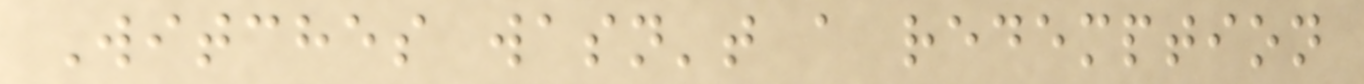Witches wasn't a redemption
